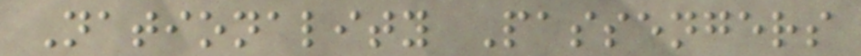Nationality Passengers
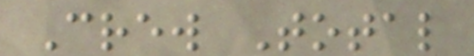Crew Total
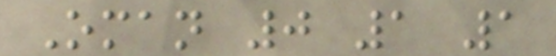Oman 0 1 1
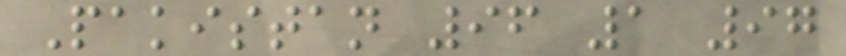Pakistan 96 1 97
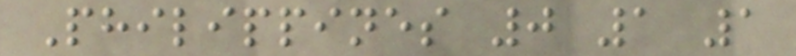Philippines 0 1 1
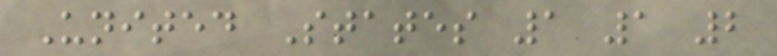United States 1 1 2
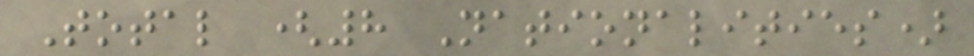Total (8 Nationalities)
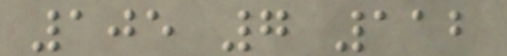105 7 112
